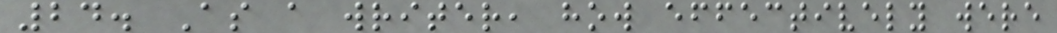24. As a writer, how effectively were
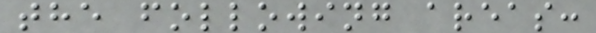the following areas:
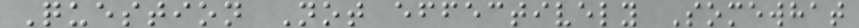Question Not effectively Somewhat
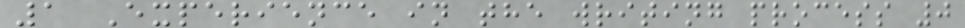1 Experience in the writing process 0
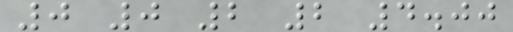0 0 2 2 4.00
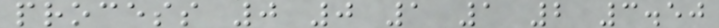process 0 0 1 1 2 3.50
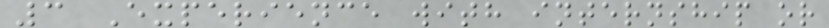3 Experience with internship or
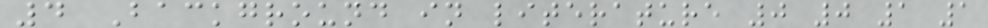4 Background in literature 0 0 1 1
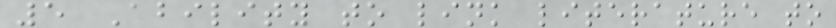5 Ability to link literature to
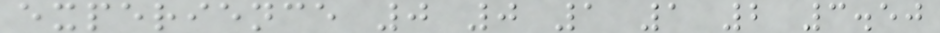experience 0 0 1 1 2 3.50
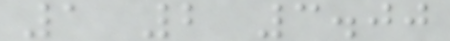1 2 3.00
